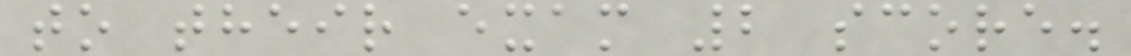to their exam 2 score.
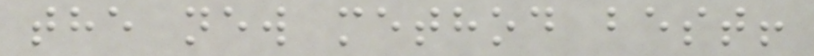the new method best!
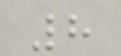8
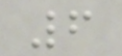6
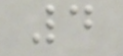4
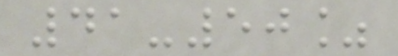41-50%
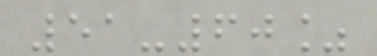51-60%
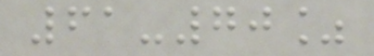61-70%
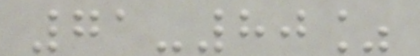71-80%
